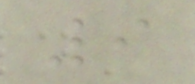9
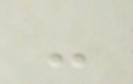-
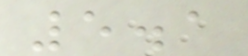5.1
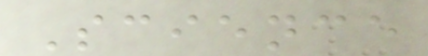Science
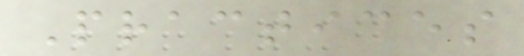Practices
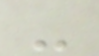-
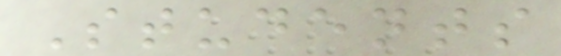Students
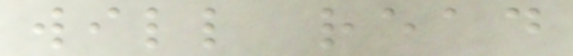will read
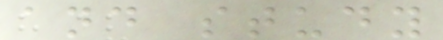and study
